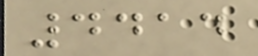4414
